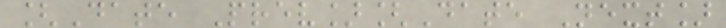[Date Prev][Date Next]
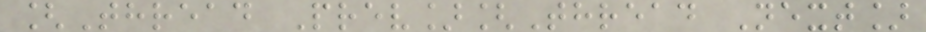[Thread Prev][Thread Next]
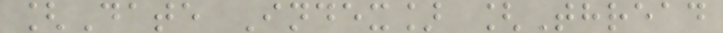[Date Index] [Thread
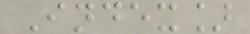Index]
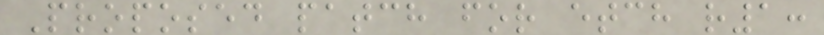Proposed patch for etch r1:
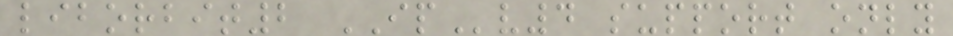liborbit2 IPv4 support only
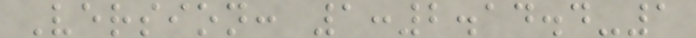Version: 1:2.14.4-1
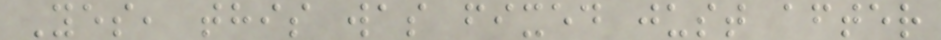Yes, this was fixed just after
